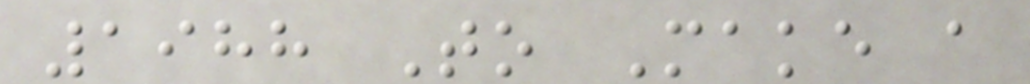1988 To Make a
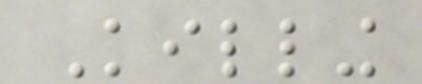Killing
